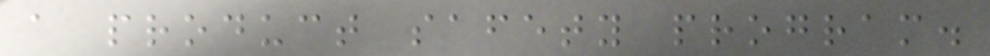a product safety program.
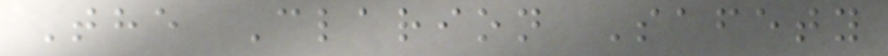The Clarion Safety
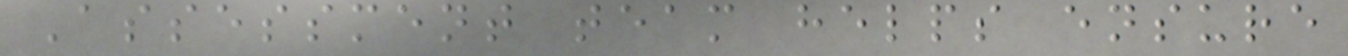Assessment team helps ensure
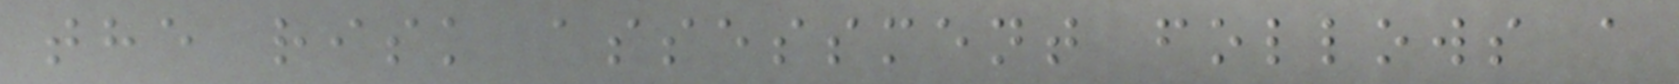the risk assessment follows a
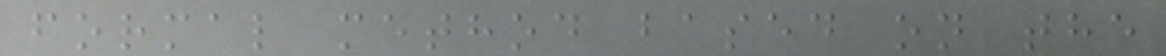formal method based on the
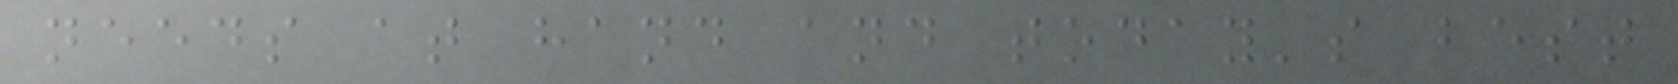needs at hand and today's best
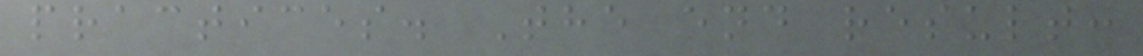practices. The end result:
